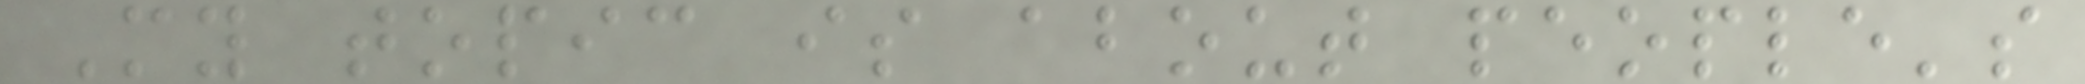My topic is about people's
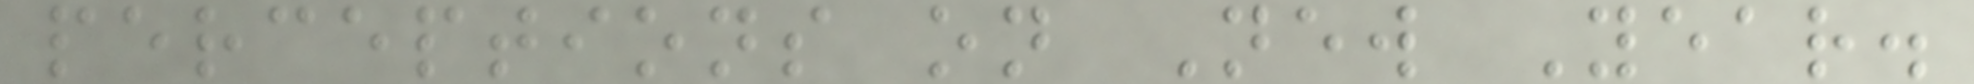perceptions on New Year.
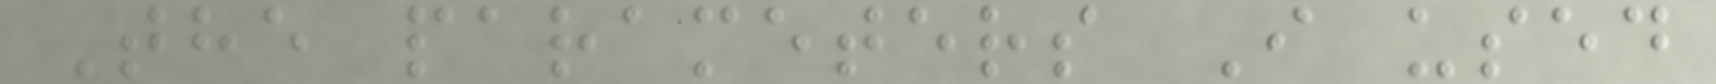The parameters I used
